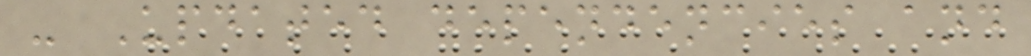- Updated dependencies and
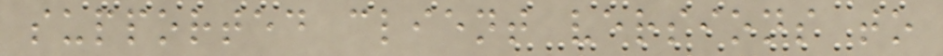supported client versions to
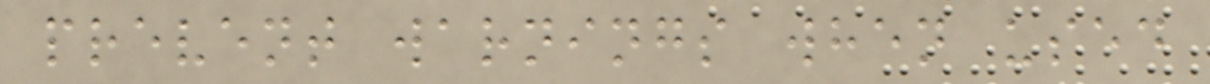prevent warnings when used
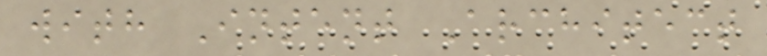with Intent Architect
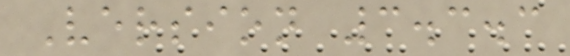Version 3.3.3
